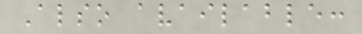Also available:
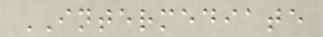INTERMEDIATE
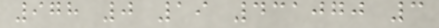978 0 19 431070 3
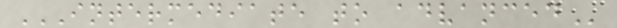INTERMEDIATE TO ADVANCED
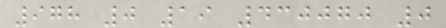978 0 19 430070 0
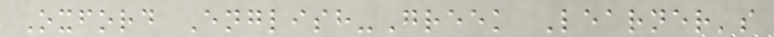Oxford English-Greek Learner's
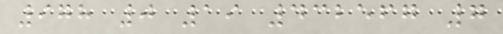978 0 19 432567 7
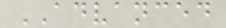ADVANCED
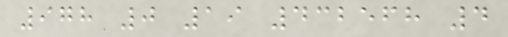978 0 19 432568 4
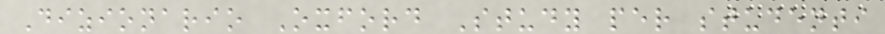Dizionario Oxford Study per studenti
